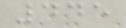445
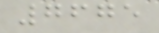7675
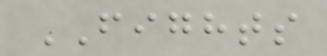FIGHTS
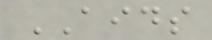AIDS
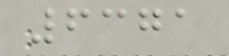6371
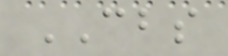CBS
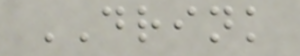DRINK
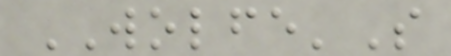WOLFE'S
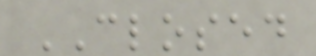CLOSED
